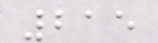215
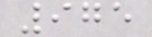975
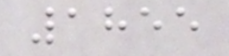1855
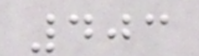403
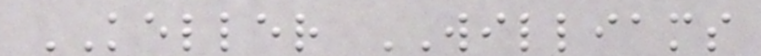KELLER WILLIAMS
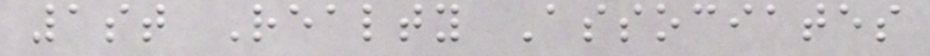1st Realty Associates
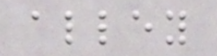alley
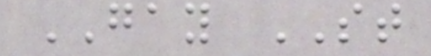GAY ST
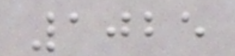1025
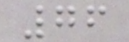76
